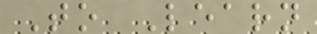To Learn
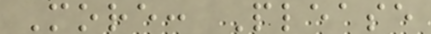More: Please
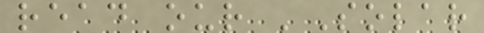read our 'Solar
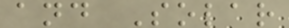and Solar
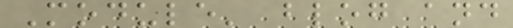Module' blog and
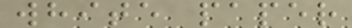white paper
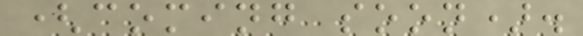(coming soon).
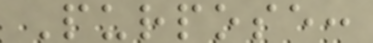Purpose:
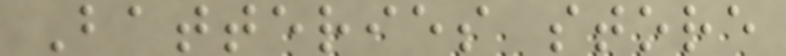Batteries store
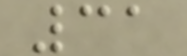31
